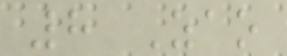8 Zao
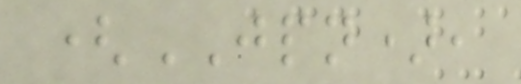(JPN),
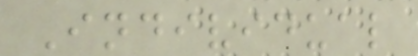Individual
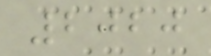2020
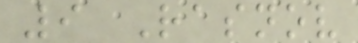9 Rasnov
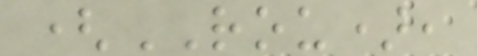(ROU),
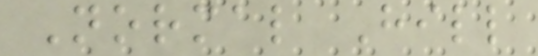Normal Hill
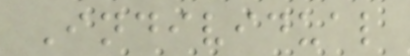Individual
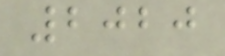2020
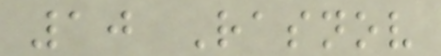10 Rasnov
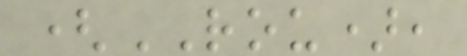(ROU),
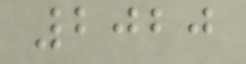2020
